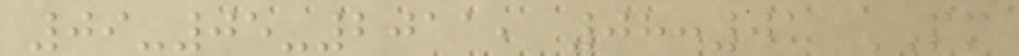09-05-2011, 08:01 PM
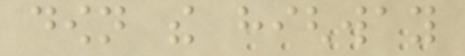down the highway
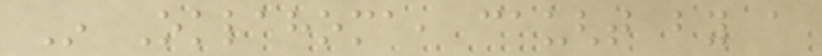In Oklahoma, caught by a
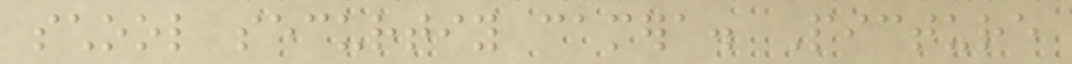school securtiy camera. Picture
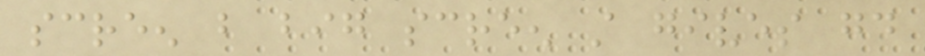screen but big screen still gives good
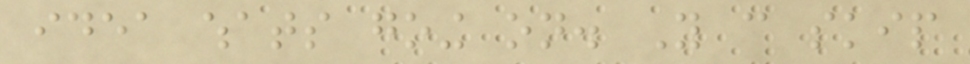idea whats going on. You can skip
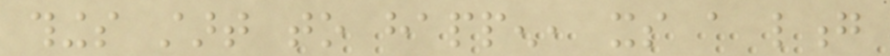things start to happen, its a long
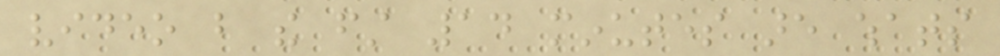video but the first 14 minutes are whats
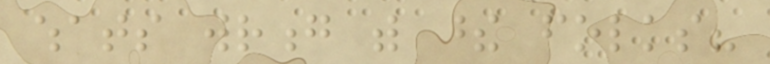whats wrong with these folks?
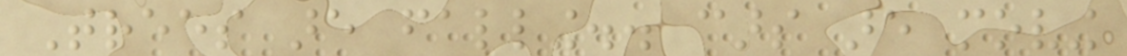Trees are falling.. cars are moving
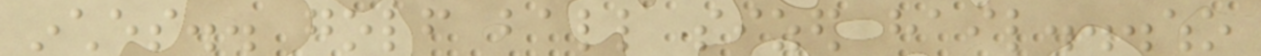inches.. golf ball sized hail...who
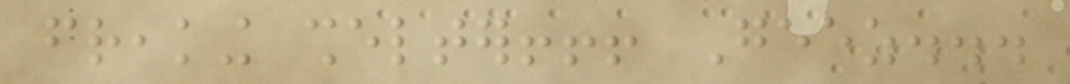freaking shelter!!! Geez...
